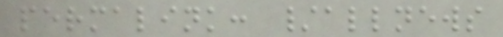permalink: /allnews
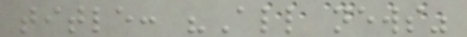title: "All news"
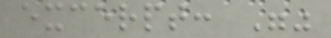excerpt: ""
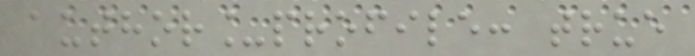author_profile: true
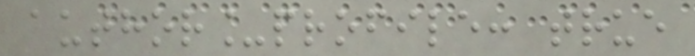author_profile: true
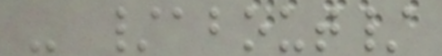- /about/
